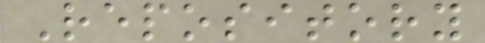Repository
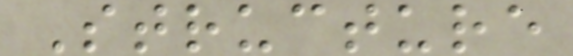Structure
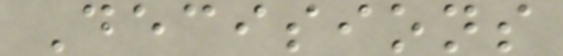Decisions
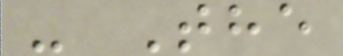- The
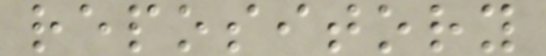repository
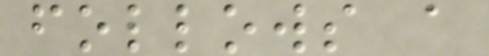follows a
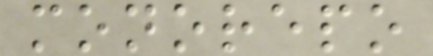monorepo
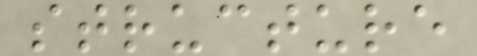structure
